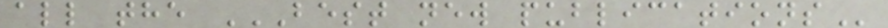all the BEST NEW PUBLICATIONS
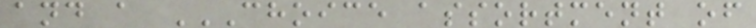and a CHOICE ASSORTMENT OF
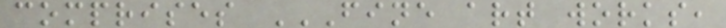comprises FINE ART WORKS,
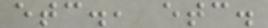etc., etc.
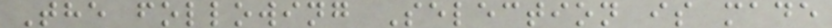The following Selection is made
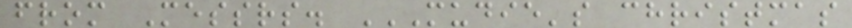from Messrs. MUDIE'S CHRISTMAS
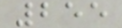255
